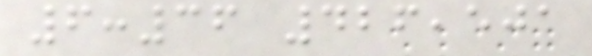6:36 426,501
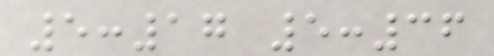5:17 5:36
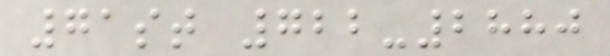71st 722-2880
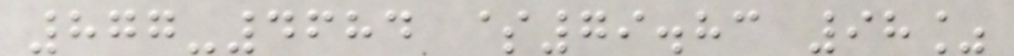877-4684 $79.83 98%
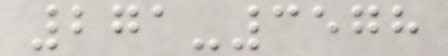271-3578
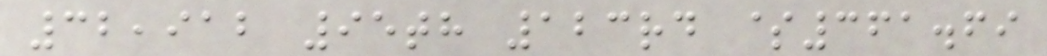32,912 95th 123rd $361.69
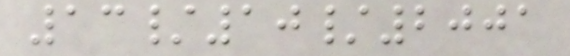13/10/2001
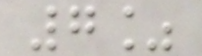7%
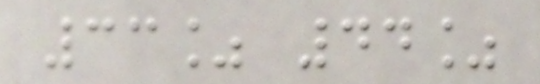33% 44%
